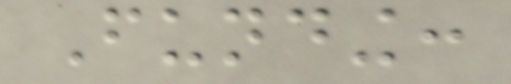Funding:
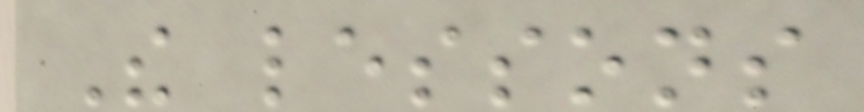The lessons
